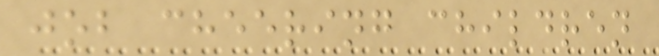job cheering children
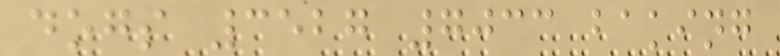dogs 3527 7033 baking
